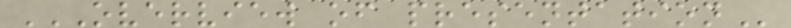OVERVIEW OF PRESENTATION
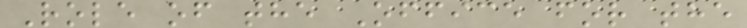Role of the Office for the
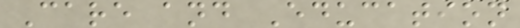Care and Education
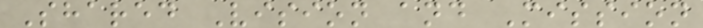Shared Vision and Mission
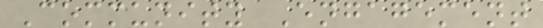Community Engagement
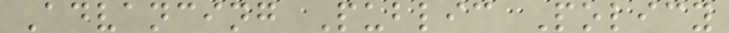Advancing Public Policy
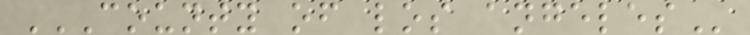COUNTY OF LOS ANGELES
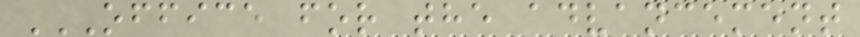OFFICE FOR THE ADVANCEMENT
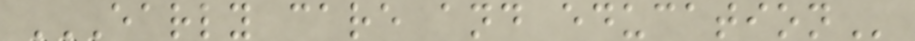EARLY CARE AND EDUCATION
